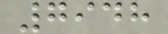7948
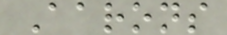Aarons
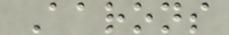Aarons
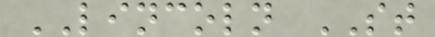LINCOLN ST
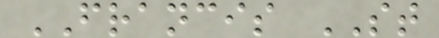FRANCIS ST
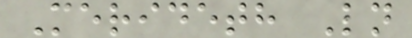Merideth Ln
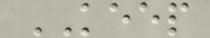KEEP
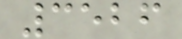3526
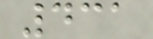431
